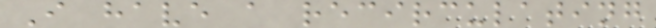I have a recirculating
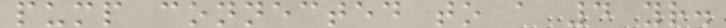pump connected to a 4 yr.
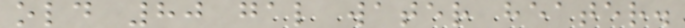old 80 gal water heater.
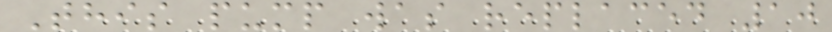This pump was replaced 10
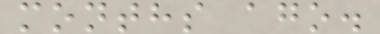months ago.
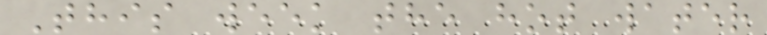This week the hot water
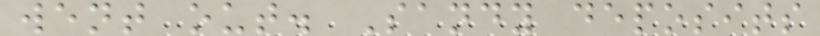went out. Sandy deposits
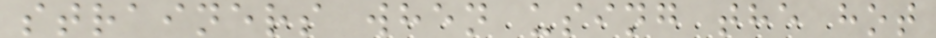strainers when using the hot
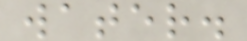water.
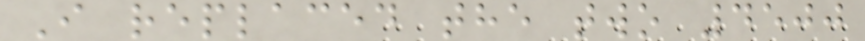I replaced the two 4500
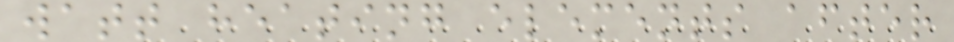watt heating elements after
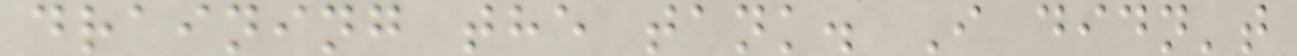draining the tank. I didn't
